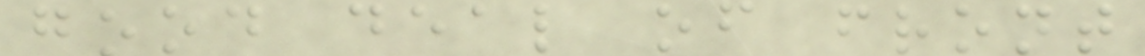good deal of front
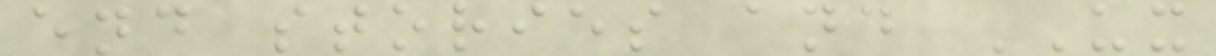end stories and UX
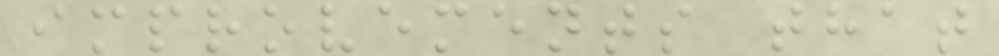improvements that
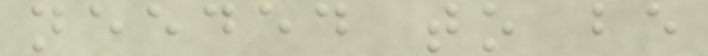needed to be
